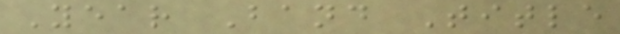Year Band Title
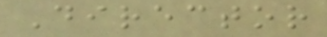Director
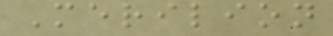Merilion
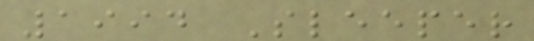1994 Sleeper
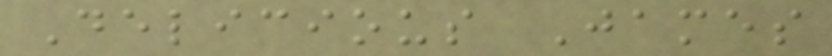Delicious James
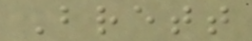Brett
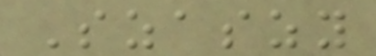Szaszy
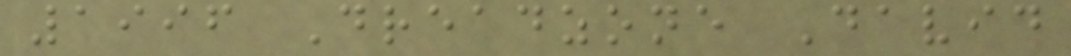1996 Dreadzone David
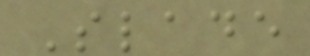Slade
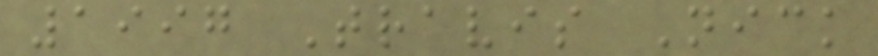1997 Travis Nick
